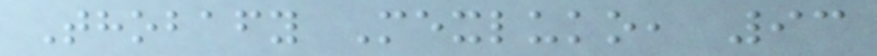Thobafy Mexluko, 93
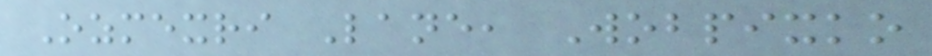Ozmexri Lane, Wobpixko
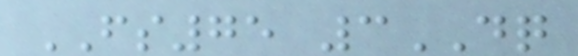FS75 3DQ
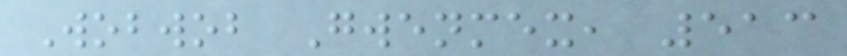Wobwob Gwenmex, 513
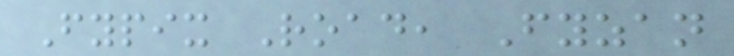Fypix Road, Fyzan
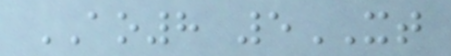AO8 5XT
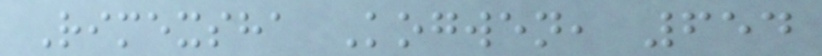Rimexsha Kogwen, 654
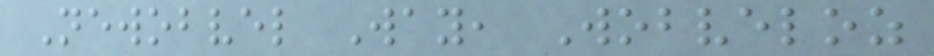Newobvel Way, Wobveloz
